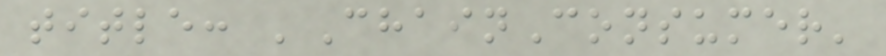title: 'ChainConsumer'
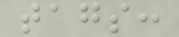tags:
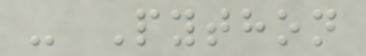- Python
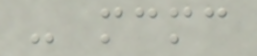- mcmc
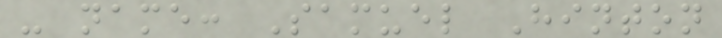- name: Samuel Hinton
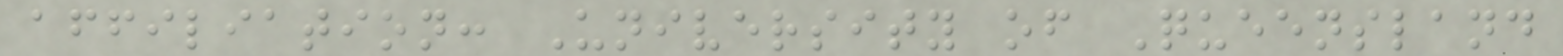affiliation: University of Queensland
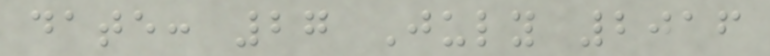date: 27 July 2016
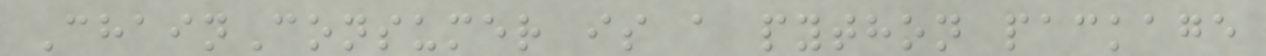ChainConsumer is a python package
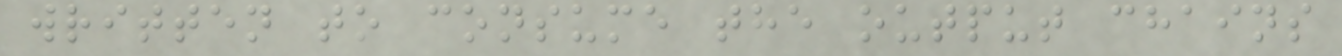written to consume the output chains
